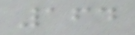164
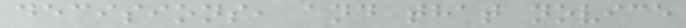decisions, and that novice
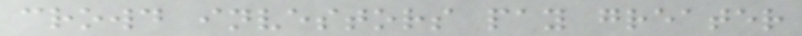crowd investors pay greater
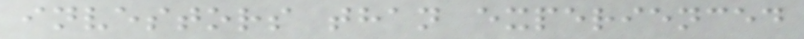investors than experienced
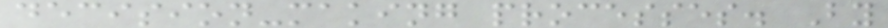decision-making processes. By
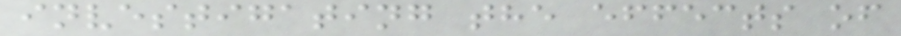investigating the effects of
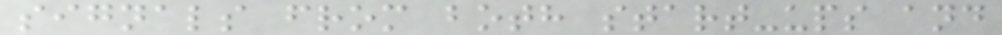signals from both start-ups and
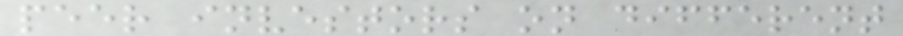peer investors on different
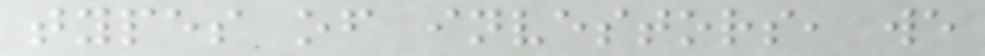types of investors, we
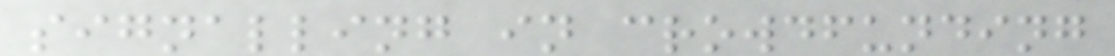signalling in crowdfunding
